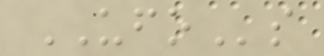UFOs
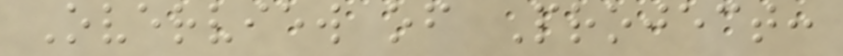Overview of Project:
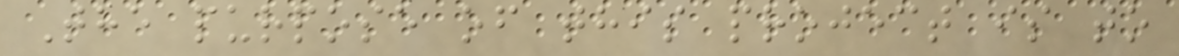The purpose of this project is to
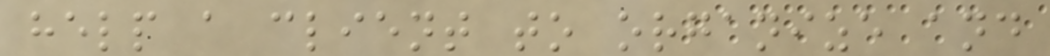help a client to organize and
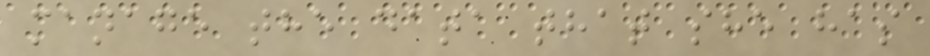manage the data that she has
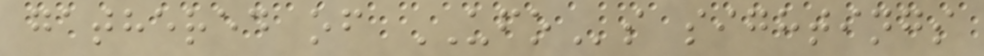gathered of UFOs sightings
